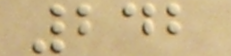242
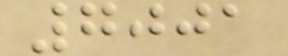7001
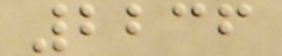2236
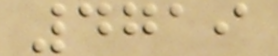4719
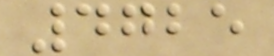4725
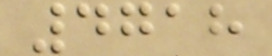4718
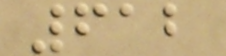612
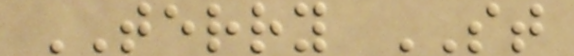TERRY ST
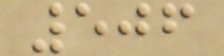506
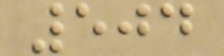504
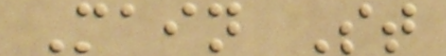Main St
